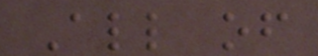All of
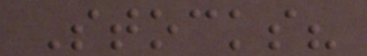Stocks?
